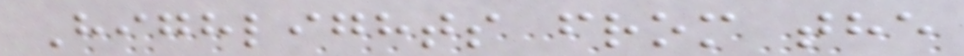Highlights from the
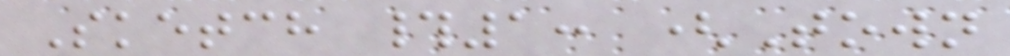Sketch #1: (Town
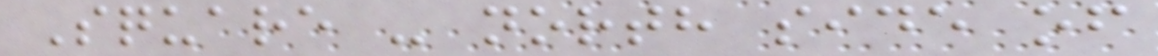Square - north side of
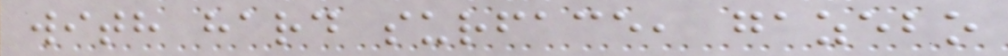with hard surface, gazebo
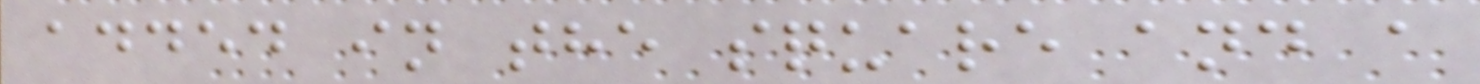added in the square and a
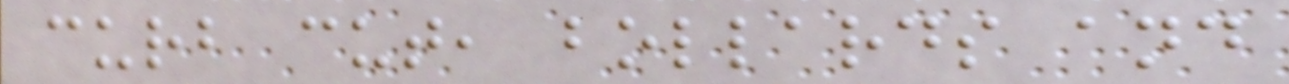curb cut, bollards and
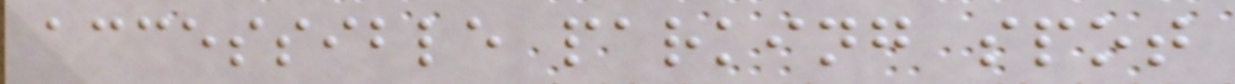accessible parking spot
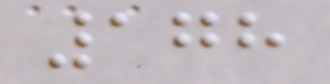178
